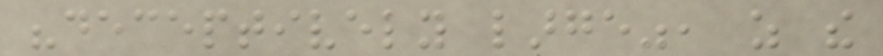"deceptively large", as the
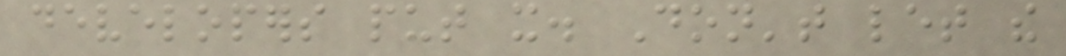developers put it. Don't let the
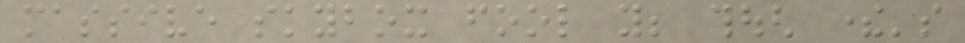massive skybox fool you; though there's
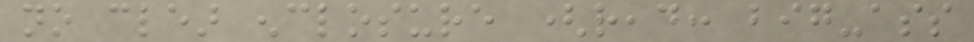no clear enclosure (read: big-ass
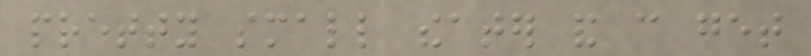pretty small theater and can get
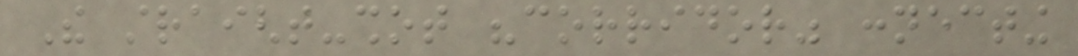The straight-shot "corridor" connecting
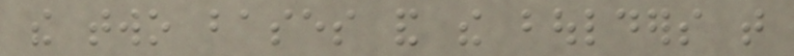the two bases and the boulders that
